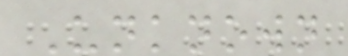Unknown
